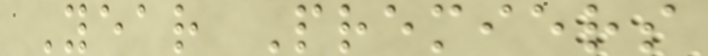Year Premiers
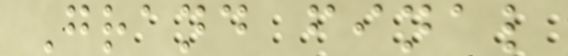Grand final
